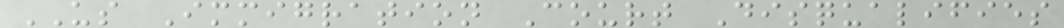US Immigration Court Disqualifies
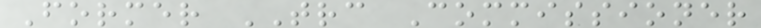Former TRC Commissioner
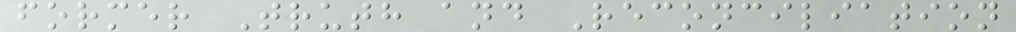former Truth and Reconciliation
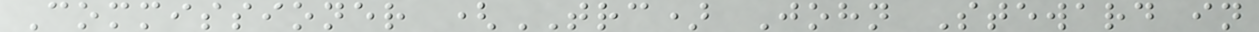Commissioner (TRC) John Steward in
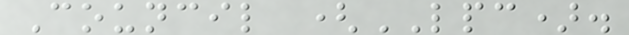Council (LPC).
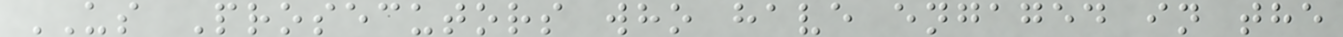US Prosecutors who have engaged in the
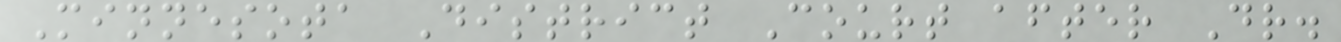Minnesota District Court after Dr.
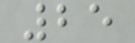25
